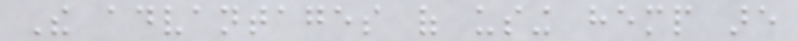The advantages of using hemp are
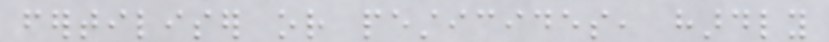fertiliser or pesticides, hardly
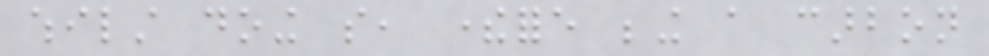whilst doing so, therefore being a carbon
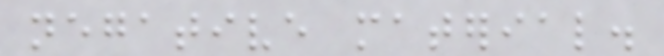negative material.
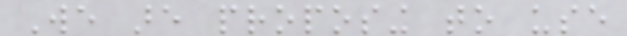We are proposing to use
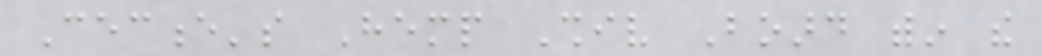Cecence's Hemp Shiv Board within the
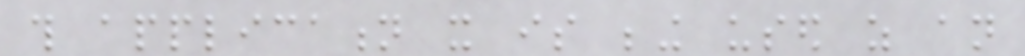this application it is being used as an
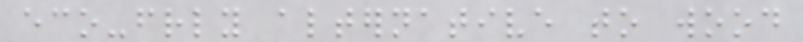eco-friendly alternative to wood
